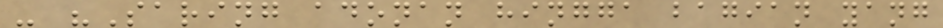- "Saring adonan hingga bagian yang
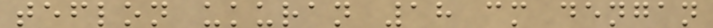teflon ukuran 18 cm dengan
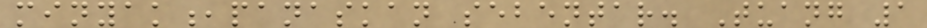minyak,panaskan sebentar. Tuang 1
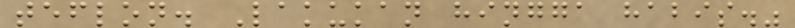teflon. Lakukan hingga habis."
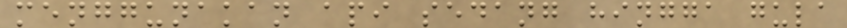menggunakan api sedang hingga gula
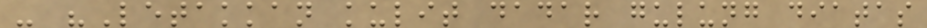- "Letakkan kulit dadar gulung diatas
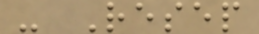- Resep
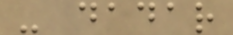- dadar
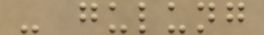- gulung
